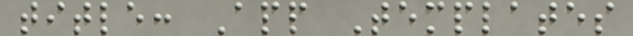title: App Templates
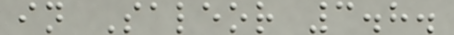in Saleor 3.8.
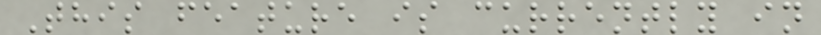This feature is currently in
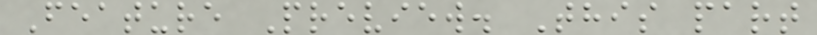Feature Preview. This part
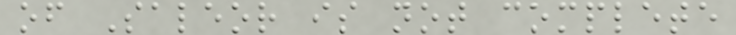of Saleor is not complete
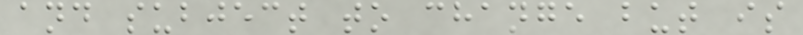and subject to change but is
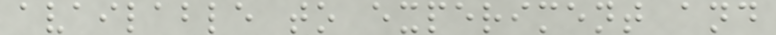available to experiment and
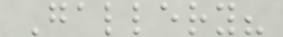Gallery?
